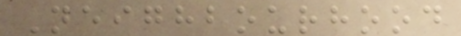Neighbourhood
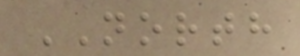NORTH
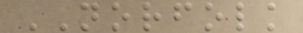NORFOLK
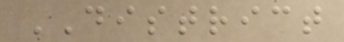DISTRICT
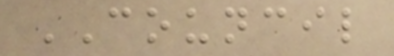COUNCIL
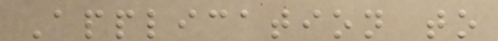Application to
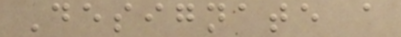Designate a
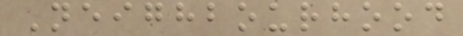Neighbourhood
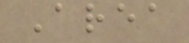Area
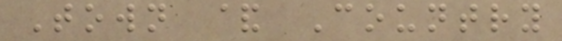Town & Country
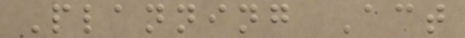Planning Act
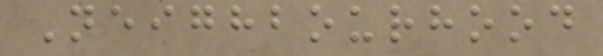Neighbourhood
